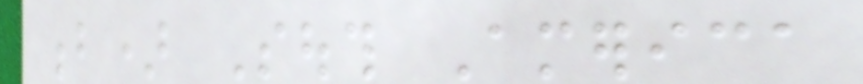b) South America
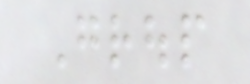Group
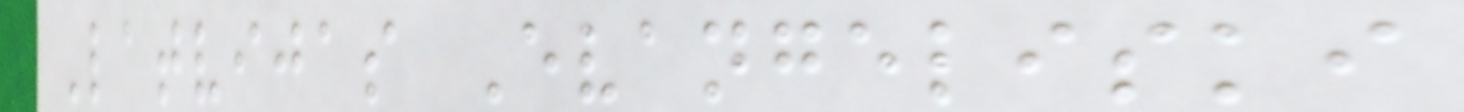Latvijas Evangeliski
